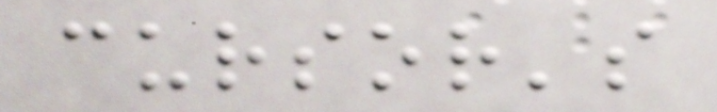cursor's
